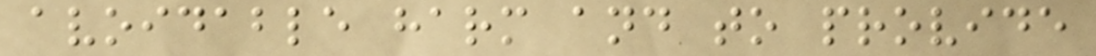avoidable harm and to provide
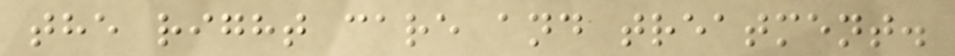the right care and treatment.
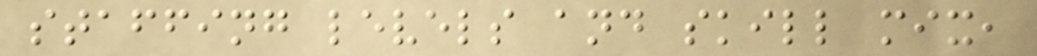staffing levels and skill mix,
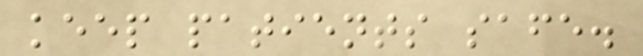keep patients safe.
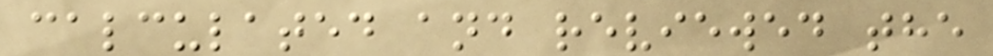calculated and reviewed the
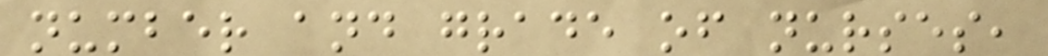number and grade of nurses,
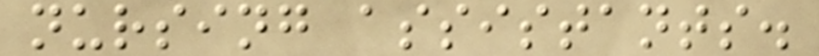nursing assistants.
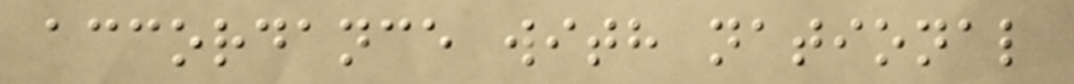accordance with national
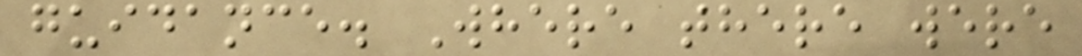guidance. Where there were
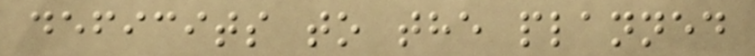deficits to the planned
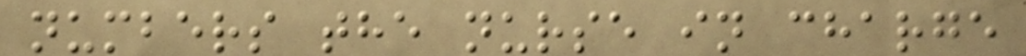numbers the nurse in charge
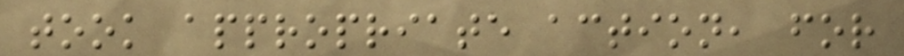took appropriate action, for
